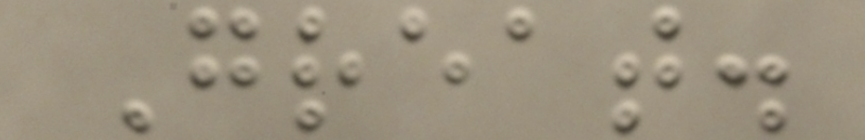Great.
